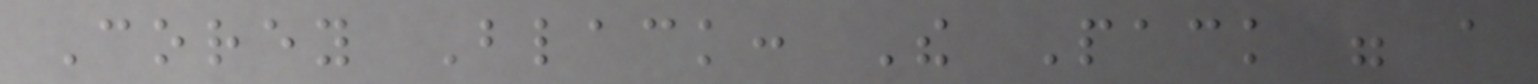Corey Black: The Pack were a
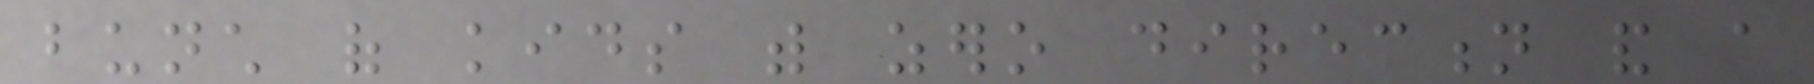bunch of kids with zero direction and a
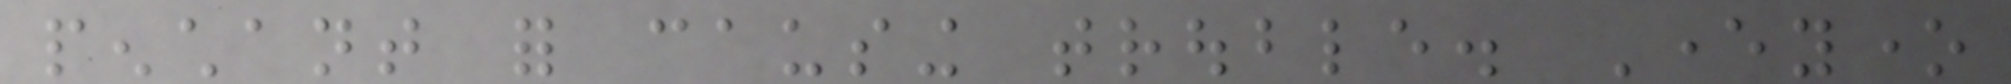penchant for causing trouble. Everyone
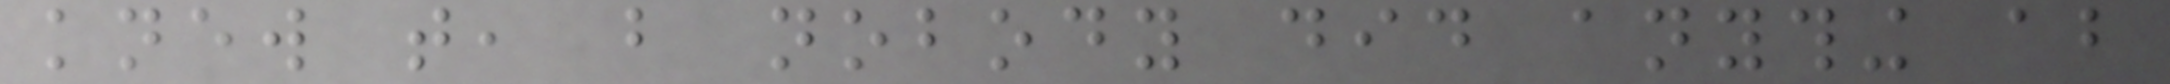knew that, but nobody did anything about
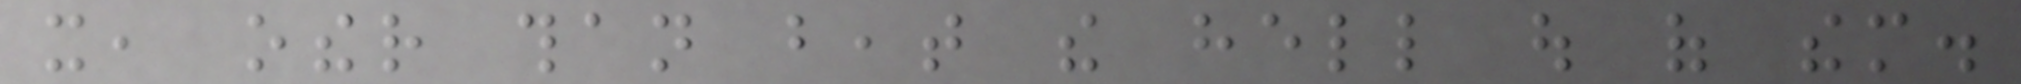it, other than beat the hell out of them.
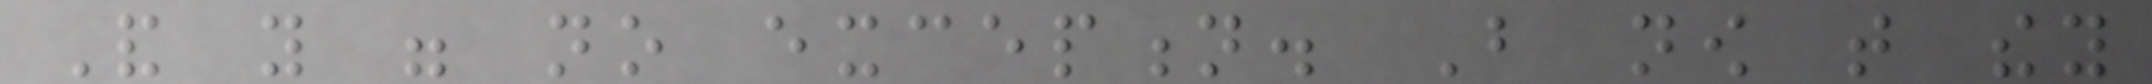And you were no exception. But now that they
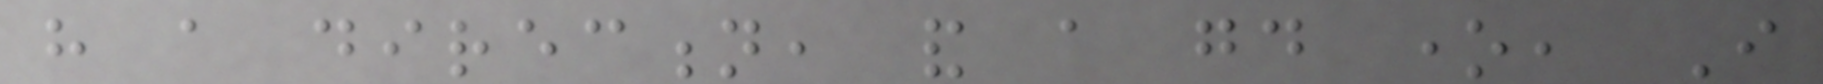have a direction, and a good one, I
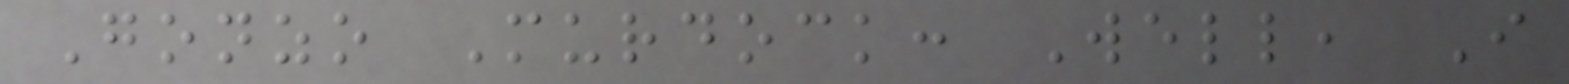Gonzo Murdock: Well, I
